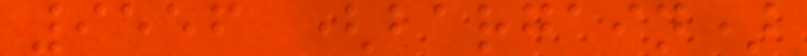9556 (bargain)
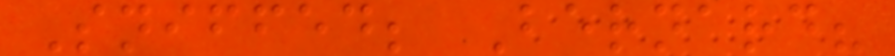Sniffed; Bernard?
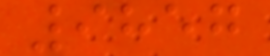9857
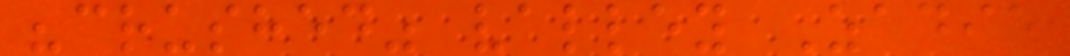"crushed" valley Zadie
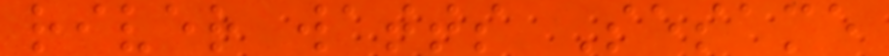river watts Sesame
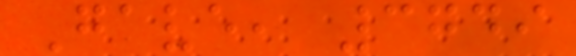Gave, 3749
